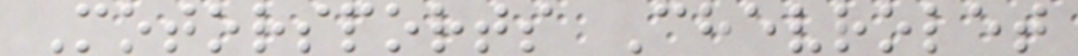Motorsports Chevrolet
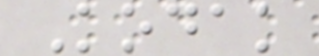Kodak
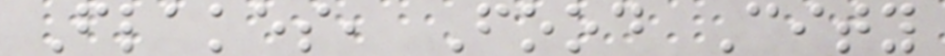Flakes, Food City
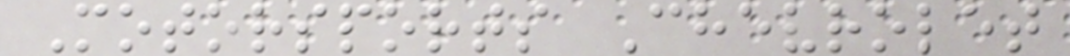Motorsports Chevrolet
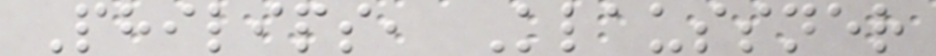Philips, Klaussner
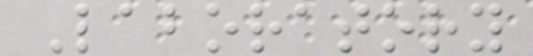Laboratory
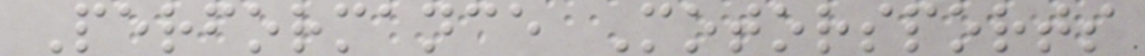Performance Motorsports
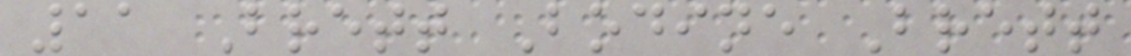11 Brett Bodine Brett
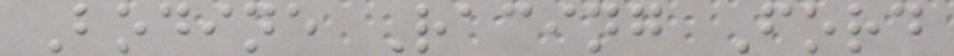Bodine Racing Ford
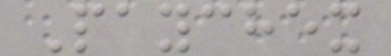Paychex
